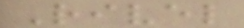Rivel
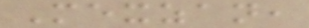Mexzan,
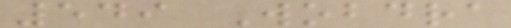549 Wobdra
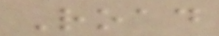Road
